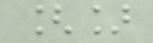[]
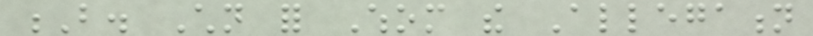B. Children for Whom the Allegation
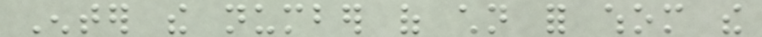Enter the number of children for whom the
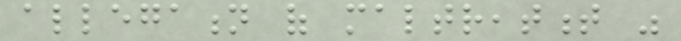allegation of maltreatment was
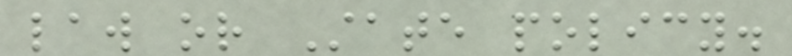law or State policy.
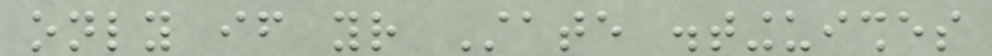only if your State distinguishes
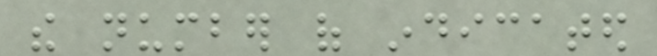the number of indicated
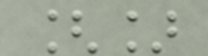[]
